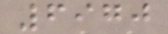6970
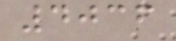4036
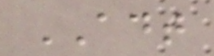ADT
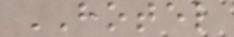HOTEL
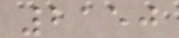2150
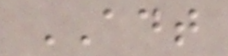ADT
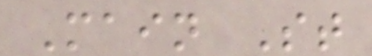Main St
